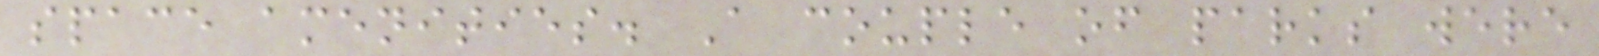space amenities. A couple of parks were
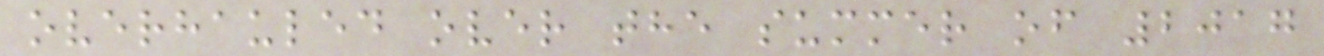overhauled over the summer of 2017
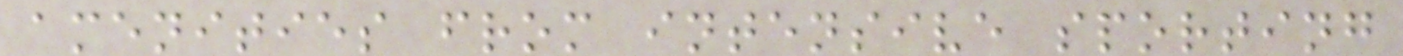amenities from intensive sporting
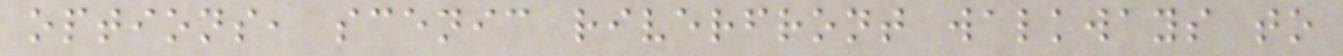options, scenic riverfront walkways to
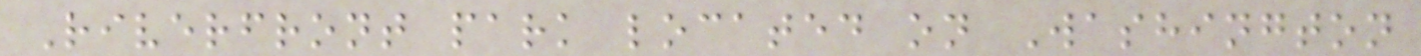Riverfront park located on Washington
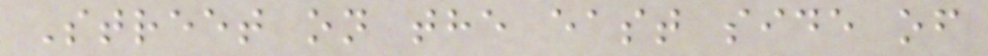Street on the east side of
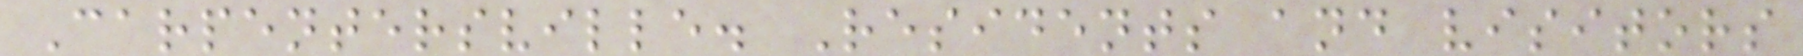Carpentersville. Residents and visitors
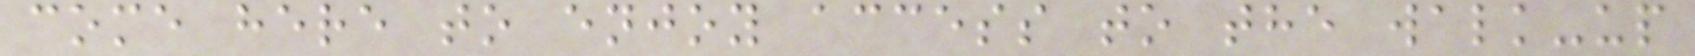come here to enjoy access to the walk-up
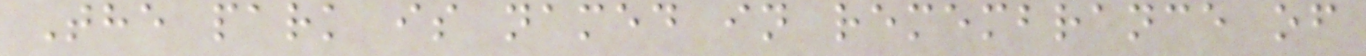The park is named in remembrance of
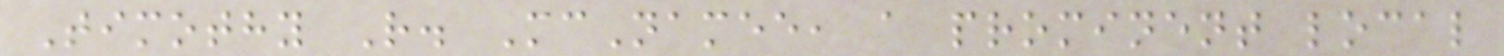Timothy R. McNamee, a prominent local
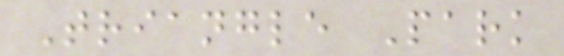Triangle Park
